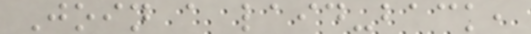Join a laid-back,
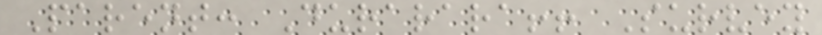Parent: Durarara!! Survey
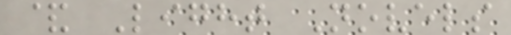& Light Novels
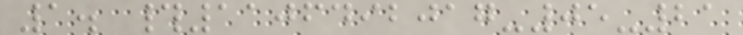1. #1106492017-05-21
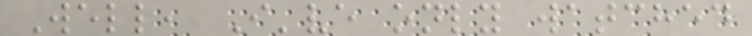Well, I've only watched
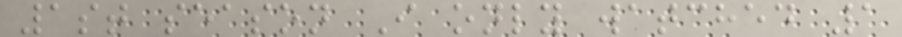1st season I only watched 1
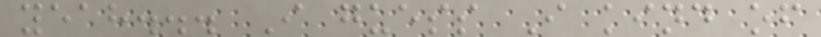yeah... I guess I kind of
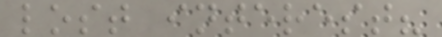lost interest?
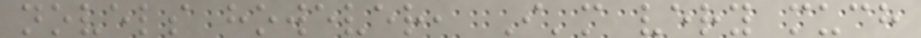novels however, I'm very much
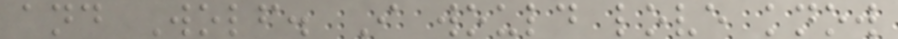and Wolf. I would love know
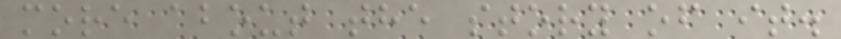more about the story of it.
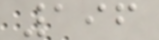196
